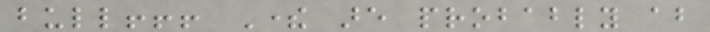bull!!! There are probably about
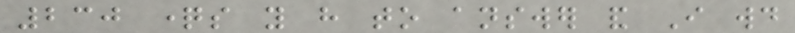230 questions you have to answer and I would
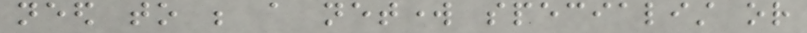need to be a network specialist or
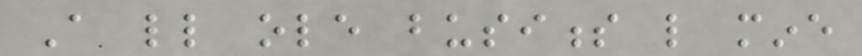A little ole business like mine
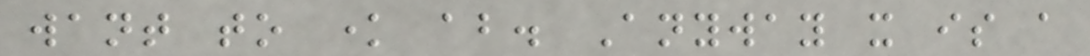want to know about. Anyway it is a
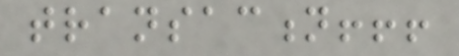transaction!!!
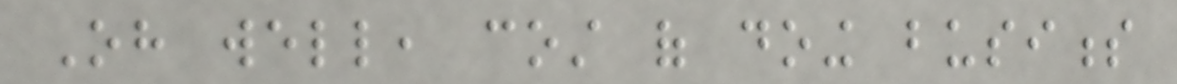Oh well, cost of doing business
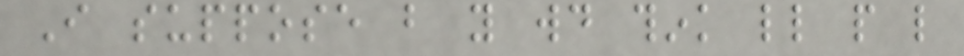I suppose but you would think little people like
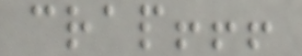crap!!!
